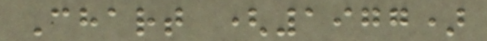Chart (1977)
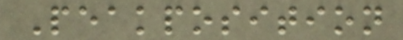Peakposition
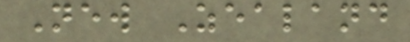New Zealand
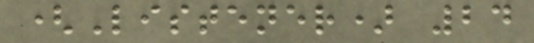(Listener) 24
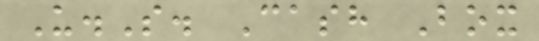U.S. Cash Box
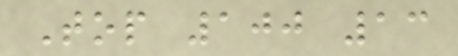Top 100 13
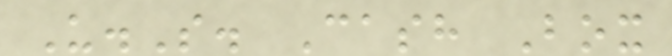U.S. Cash Box
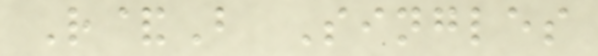R&B Singles
